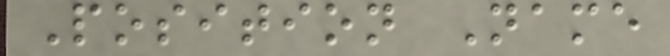Position Name
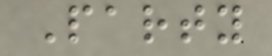Party
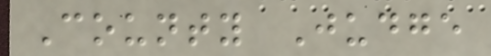County Judge
